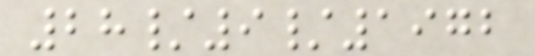28/9/1972
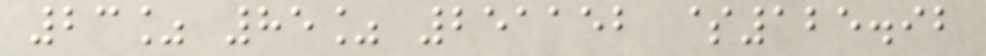23% 85% 251152 $125.92
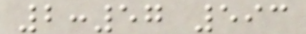2:57 593
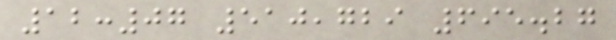12:07 510,729 695.27
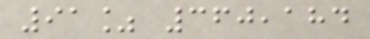91% 360,184
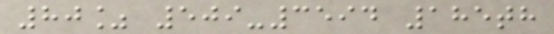80% 509-3594 185th
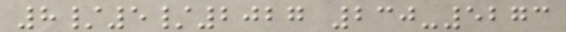8/5/2027 230-5273
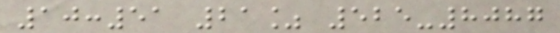10:51 21% 525-8087
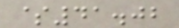$41.02
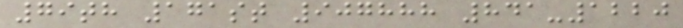79th 171st 907888 841-1220
